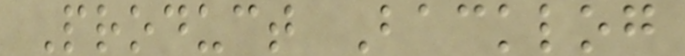Product Backlog
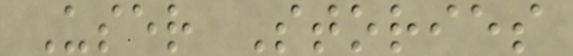User Stories
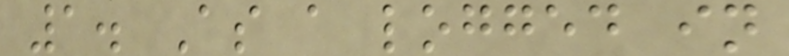1. As a logged in
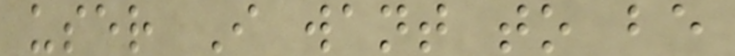user I want to be
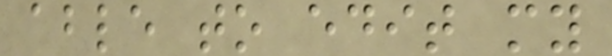able to edit my
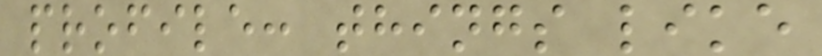profile: things like
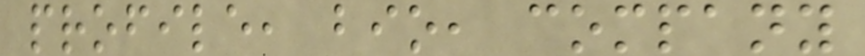profile, bio, company
